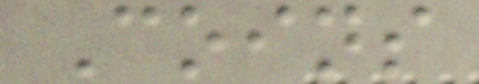Coins
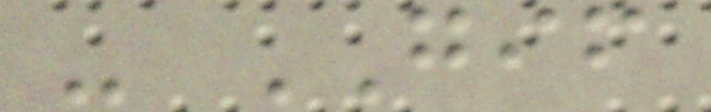- GIF
